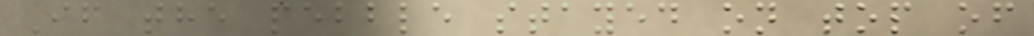If the pebble stayed on top of
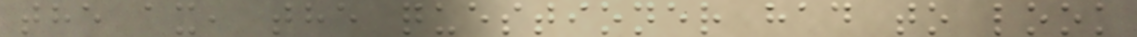the ax, the questioner had to look
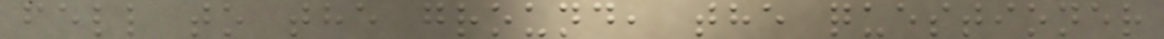fell to the ground, the questioner
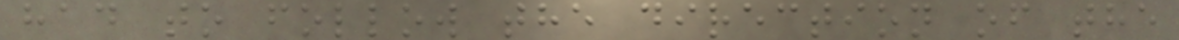had to follow the direction of the
